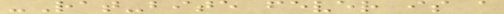-Rat-bite fever is a
